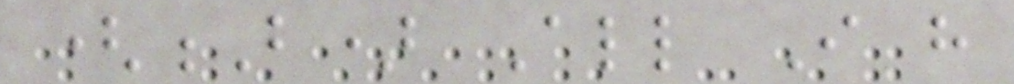(B) All I have
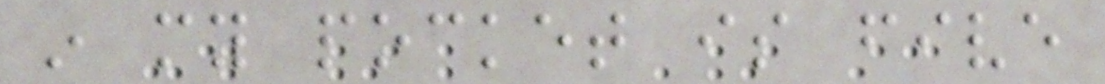in my pocket is five
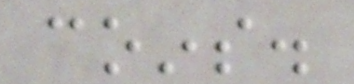coins.
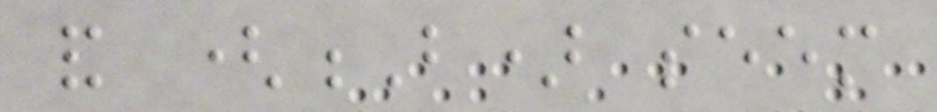and (B) seem
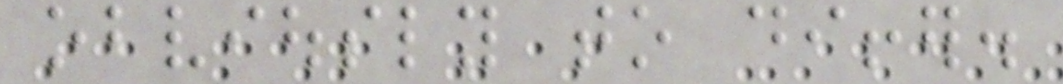obviously to differ.
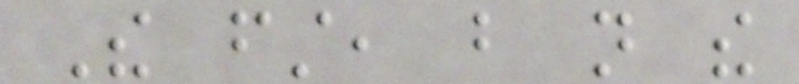The first, but not the
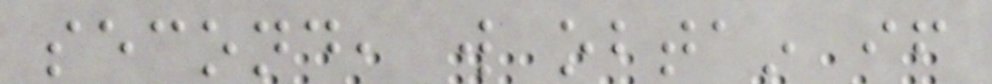second, will obtain if
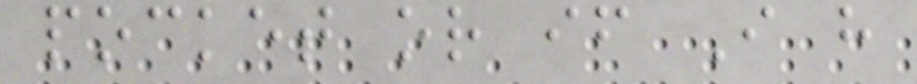pocket or if I have
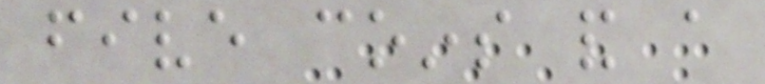five coins and a
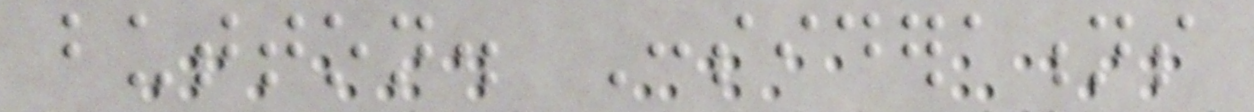button. Considerations
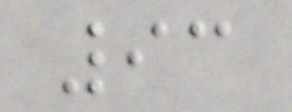93
